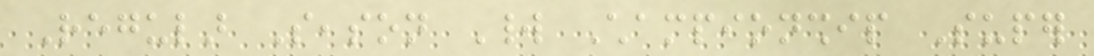Regular Season World Championship Super
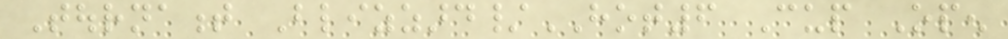Tournament Blizzard/HOT6 Cup Open
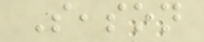Season
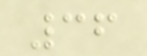36
